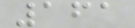161
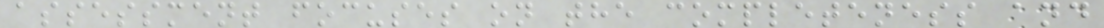assessment focuses on the completeness and
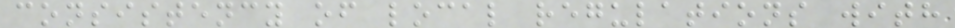consistency of local regulations with
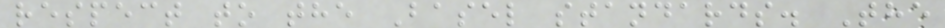respect to the Basel standards. The
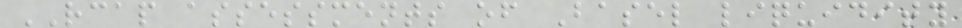RCAP assessments of Basel liquidity
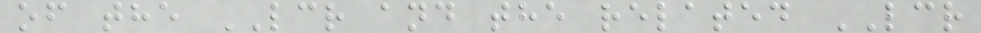of the LCR and the related LCR
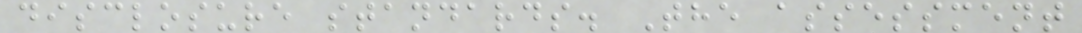disclosure standards. The assessment
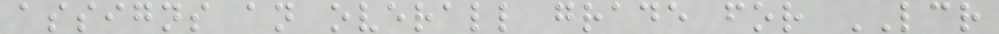assigns an overall grade for LCR
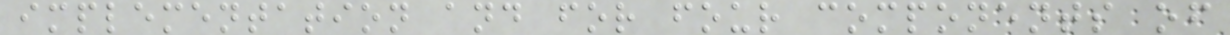implementation and for four components of
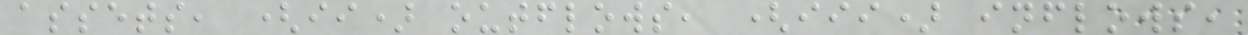assets, (ii) outflows, (iii) inflows,
